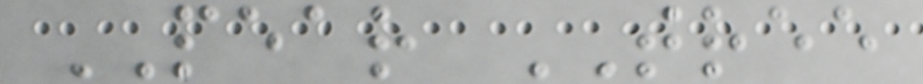PEAR TREE
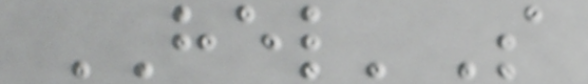HEL'S
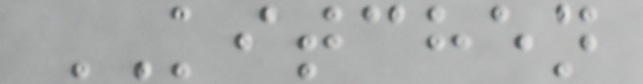KITCHEN
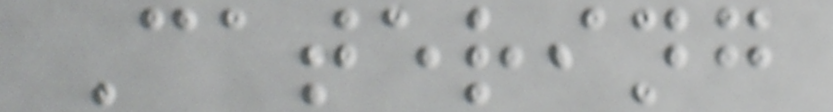Catering
